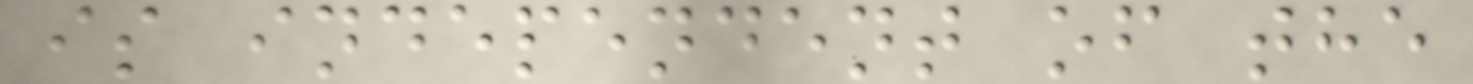is independent of the
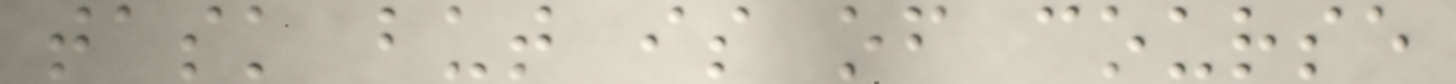task but is of course
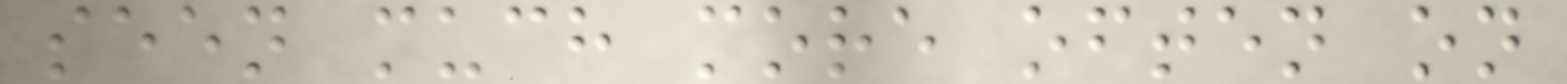seen much more often on
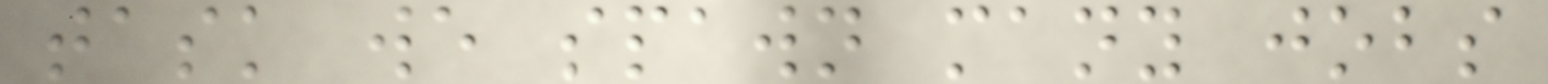task we spawn many jobs
